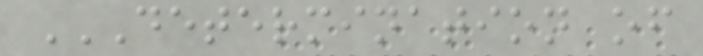DETERMINATION OF
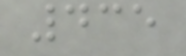435
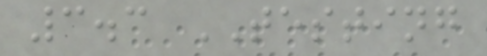3.3 TESTING
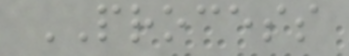PROCESS
